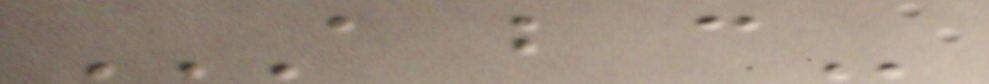A B C
